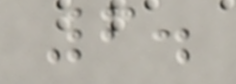6.
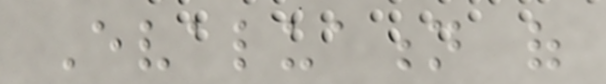Evaluation of
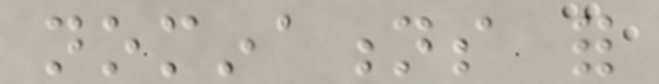nominations for
